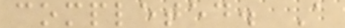completed. A
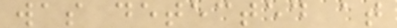was detected at
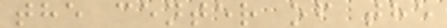the center of the
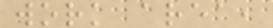work area,
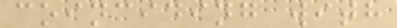coinciding with
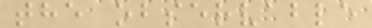the observable
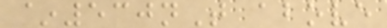~530nT above
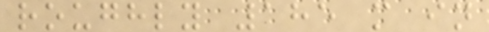roughly 185 m in
